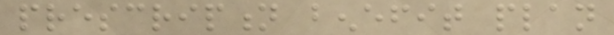prescription benefit plan
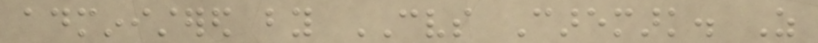administered by CVS Caremark. As
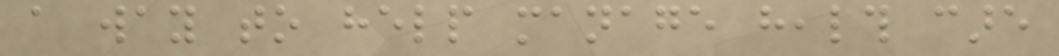a way to help manage health care
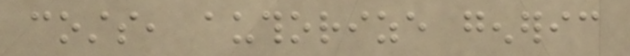costs, authorize generic
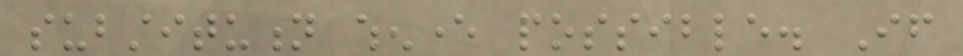substitution whenever possible. If
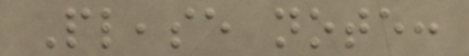Please note:
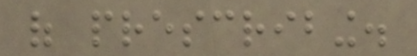of prescribing.
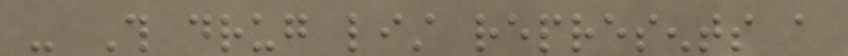- This drug list represents a
